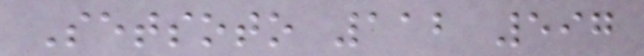Setsoto 112 597
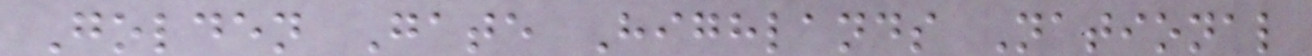Golden Gate Highlands National
